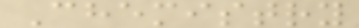Chemistry
